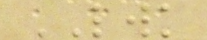LWK
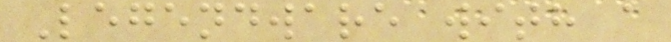Legendware with a
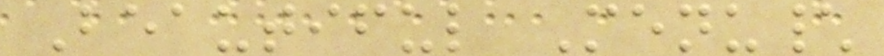Beautiful Menu\
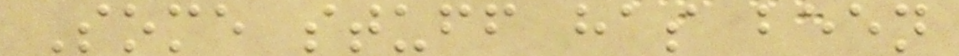Some stuff has been
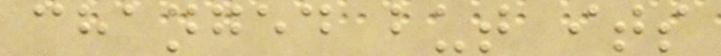changed but its
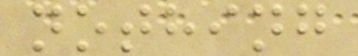nothing
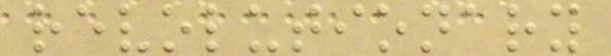revolutionary
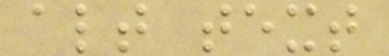alt text
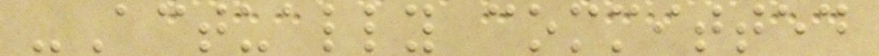-Actually committed
